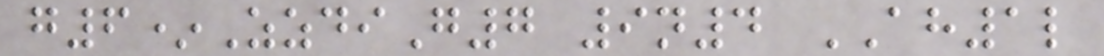g6*ZzdiG7 9n4 AH1l
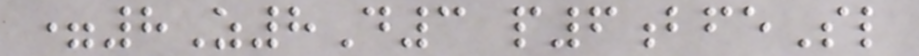=8Z8D3 p6bfeSl
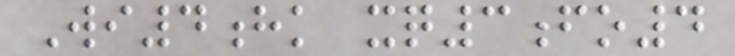Wi4hk xq3fo4
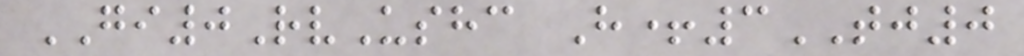GI0RvUshc H+3TJ0
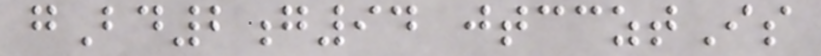gBd2g94 jtccztIs
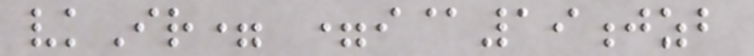vkIr= =i@19jzb
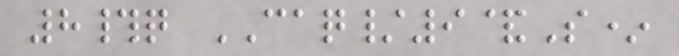8#q CAQ/9&S*
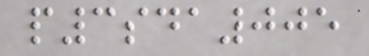p3sda005
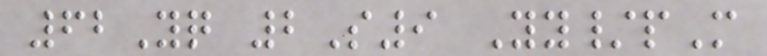62Yq 2S9 Yy/pM
